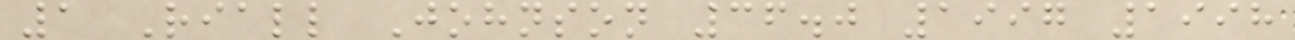1 Riall Johnson 36.0 1997 1998
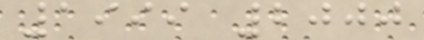1999 2000
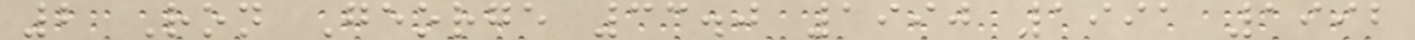2 Ron George 33.0 1990 1991 1992
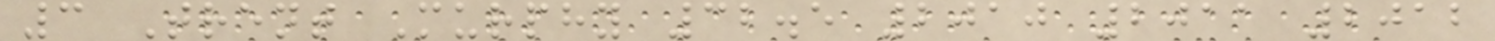3 Trent Murphy 32.5 2010 2011 2012
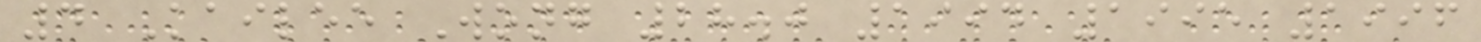4 Kailee Wong 28.0 1994 1995 1996
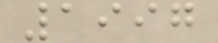1997
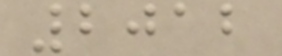2012
